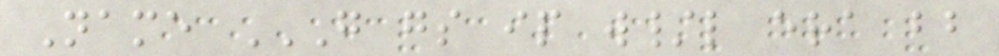Name G GS IP W/L ERA BB
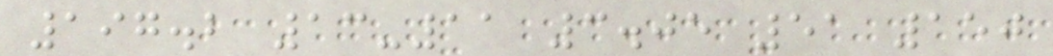197.2 13-11 3.05 51 150
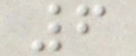6
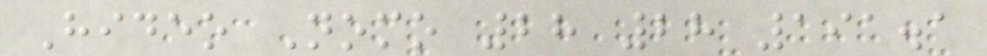Hideo Nomo 28 28 191.1
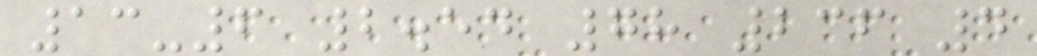13-6 2.54 78 236 4
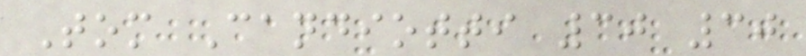Tom Candiotti 30 30
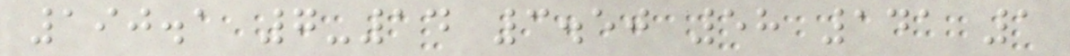190.1 7-14 3.50 58 141 1
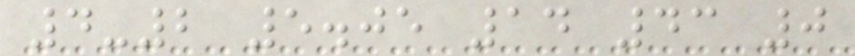4-2 5.05 14 43 0
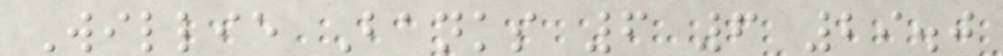Willie Banks 6 6 29.0
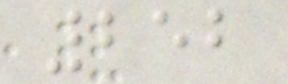252
